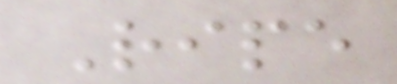Ripe
